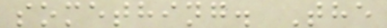something. The
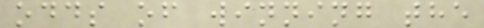odds of winning the
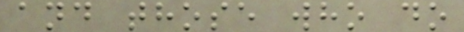and those who do
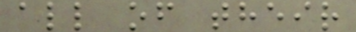all of their
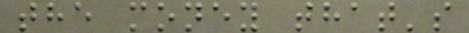the money that's
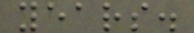years.
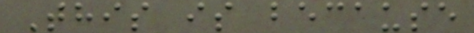This is because
